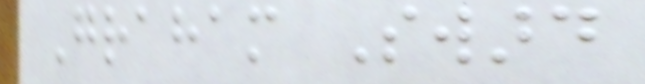Graham Sward
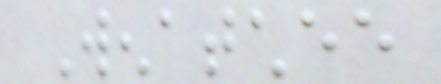Wenatchee
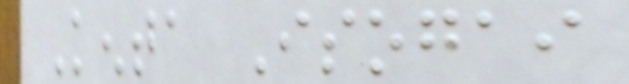Kenta Isogai
